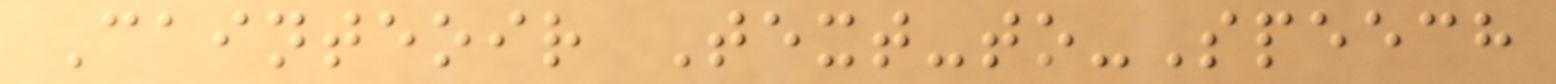Cainteoir Text-to-Speech
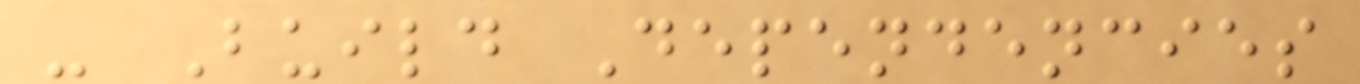- Build Dependencies
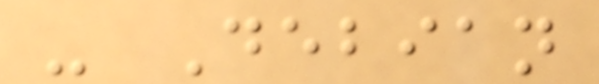- Debian
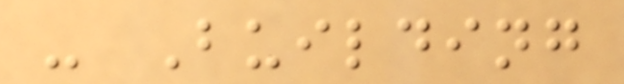- Building
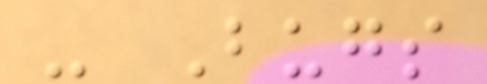- Bugs
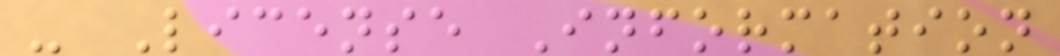- License Information
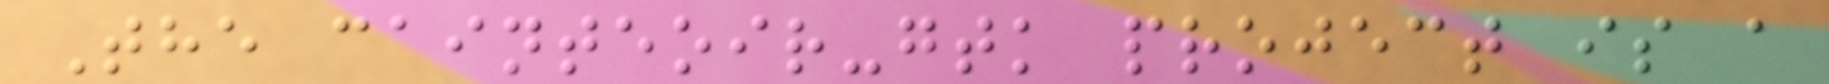The cainteoir-gtk project is a
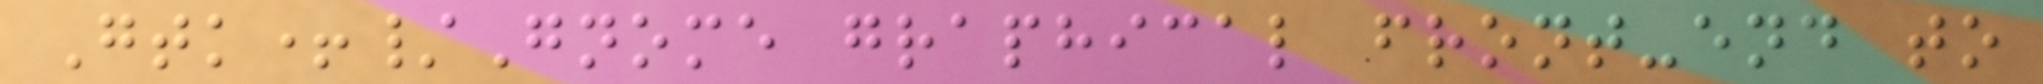Gtk+/Gnome graphical front-end to
